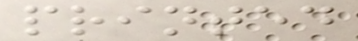printed
